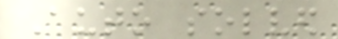Auto solved
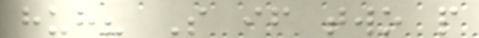huh? So if two people
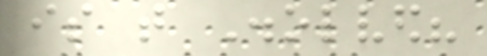is that Disolved?
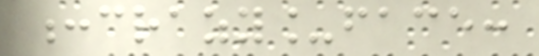:crazy_face:
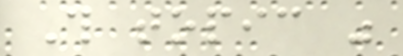This topic was
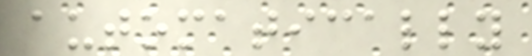automatically
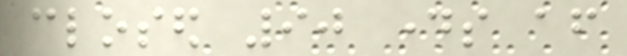closed 90 days after
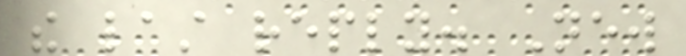the last reply. New
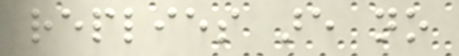replies are no
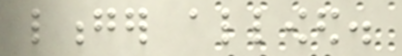longer allowed.
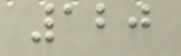120
